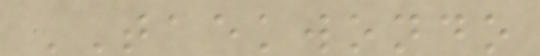TAEKWONDO
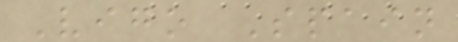Vigo Spain
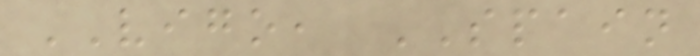VIGO, SPAIN
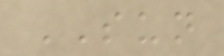SUN
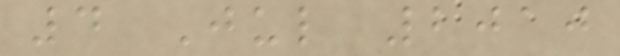4 Jul 2010
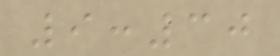9:30
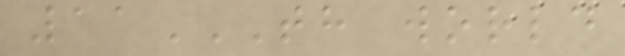11TH WORLD
